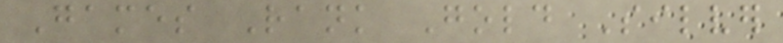Games Rank Gold Silver
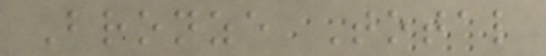Bronze Total
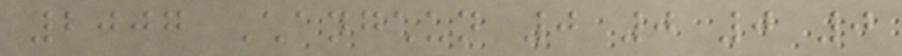2007 Changchun 0 0 0 0
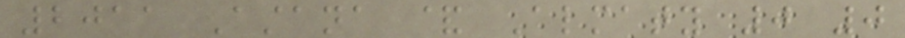2011 Astana & Almaty 0 0
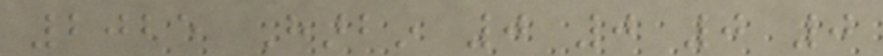2025 Harbin 0 0 0 0
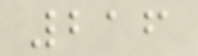216
